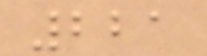221
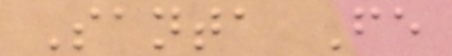Santa Fe
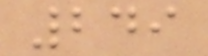249
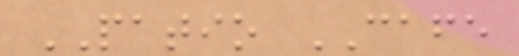PATIO CAFE
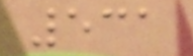531
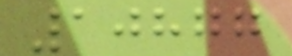10877
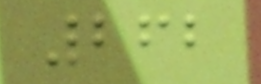262
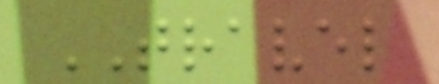TRAVEL
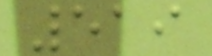519
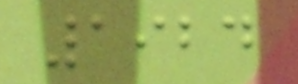1924
